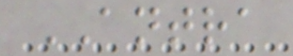ANTRA
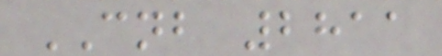CNB 2811
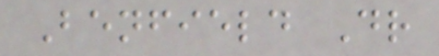Benfield Dr
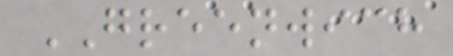GREENWICH
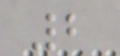2
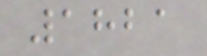1821
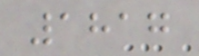1817
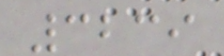3239
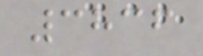3836
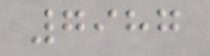7987
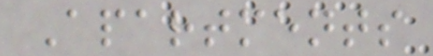Apartments
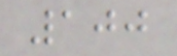100
